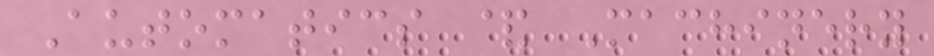Automatics & Machinery
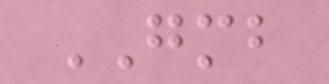GMB
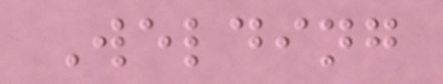Welding
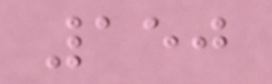150
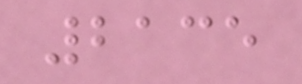2135
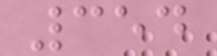354
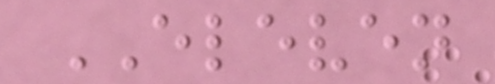ELEVEN
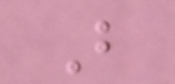B
